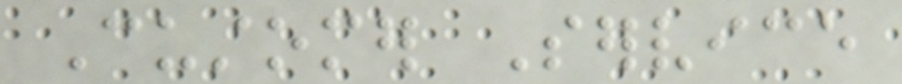Customer Service
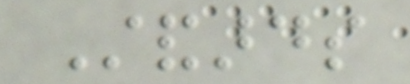Standards
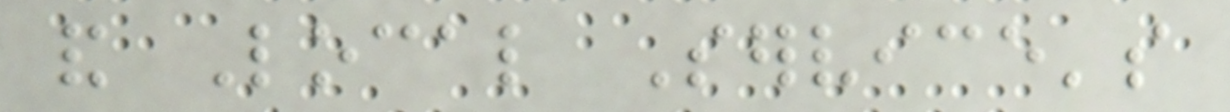and Local Service's
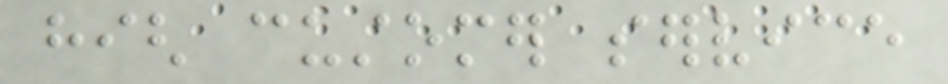high customer service
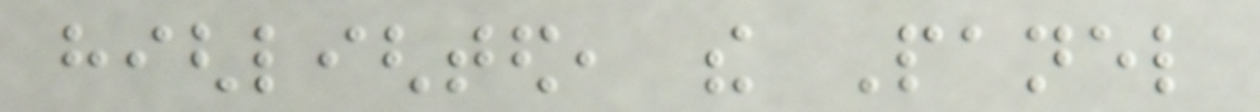highlighted, the Panel
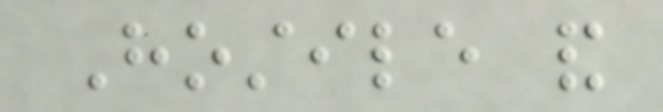Hostile and
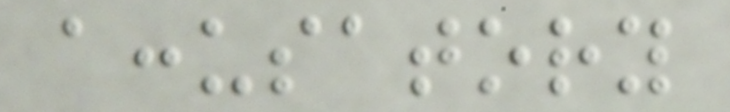accusatory
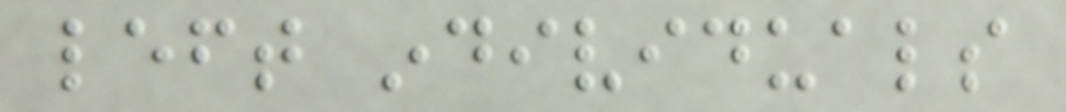left individuals
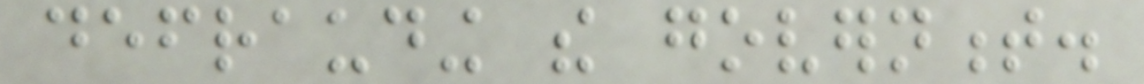defrauding the government.
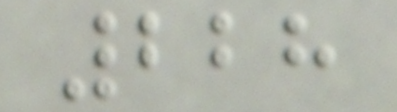228
